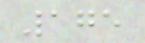175
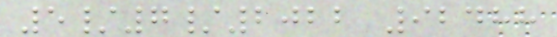5/7/2022 92488
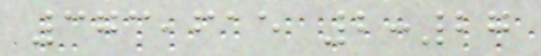373,615 2:27
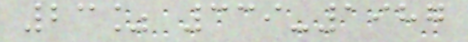23% 339-1987
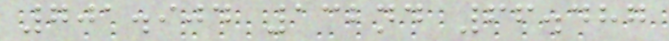701.904 132nd 66.487
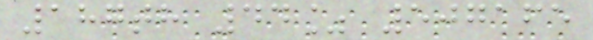187th 44% 507165
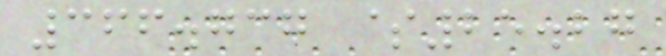366.737 $25.27
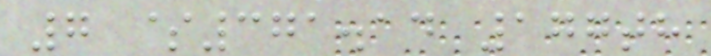7 $371.14 177th
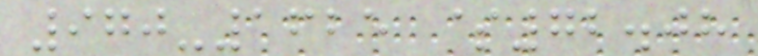970-1625 $72.08
